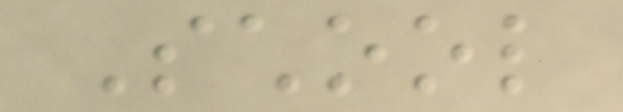School
